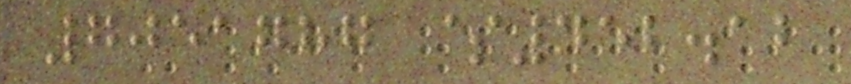7051787 $452.12
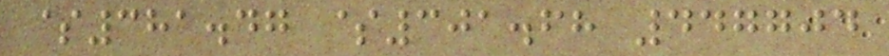$381.47 $301.68 447704
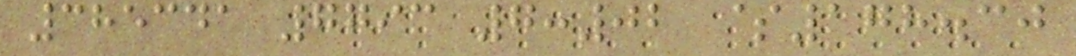385341 7793 7:02 $178.30
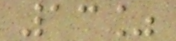13%
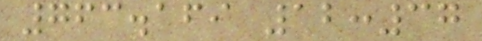763.169 12:37
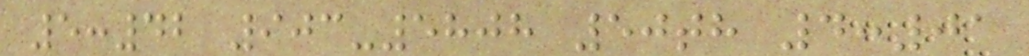5:42 903-5808 50th 4:01
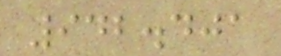942.401
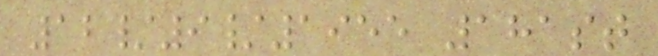12/9/1955 181st
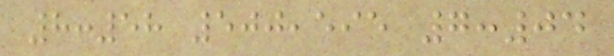8:58 500,595 7:04
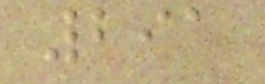291
